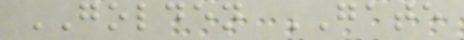GOLDEN GATE
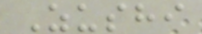Zushi
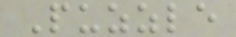Puzzle
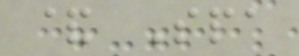& Spa
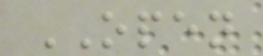OPEN
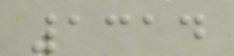1314
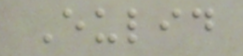Eulid
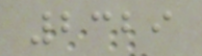2329
